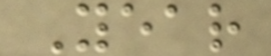Year
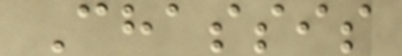Chassis
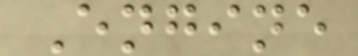Engine
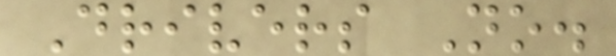Drivers No.
